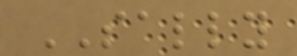SALLY
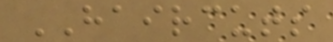HAIRCUTS
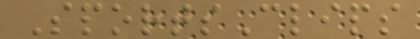SportsClips
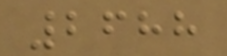2688
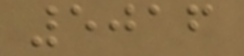5016
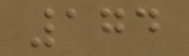174
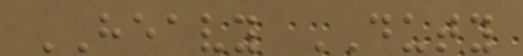HEAVY DUTY
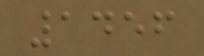1456
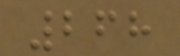268
